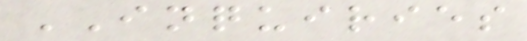INQUIRIES
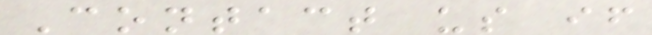Contact us if
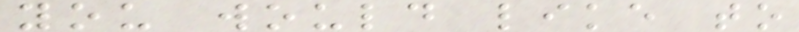you would like to
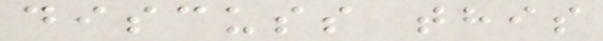discuss this
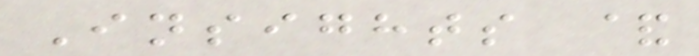Insights &
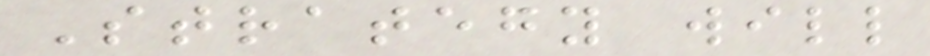Strategy will
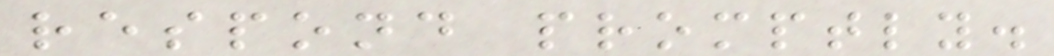respond promptly.
